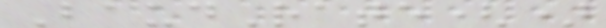BaudRate()
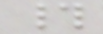#
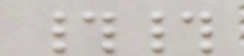##
